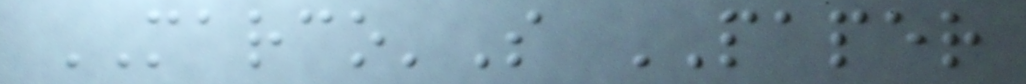MARCO'S PAPER
